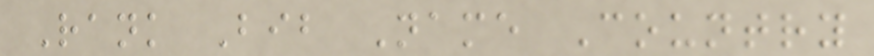Rank Bib Name Country
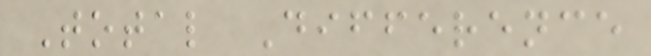Total Difference
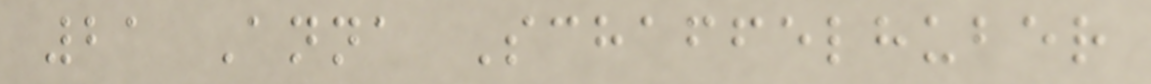21 Anna Schaffelhuber
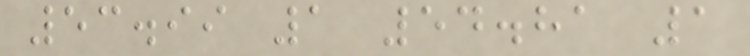53.99 1 54.81 1
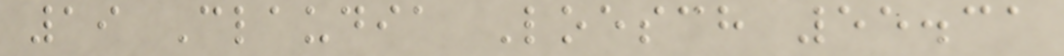19 Claudia Loesch 55.31
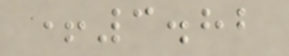+3.82
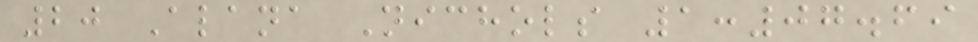20 Alana Nichols 1:07.69
